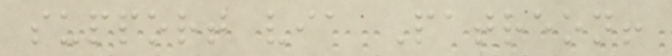support via Patreon!
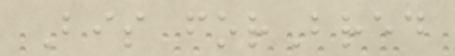Bis forBred
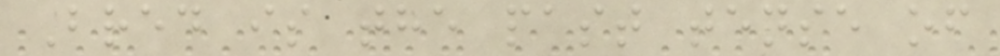Bred is the past tense of
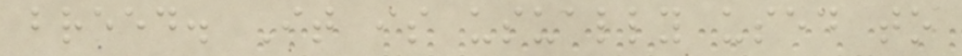breed. It is usually used to
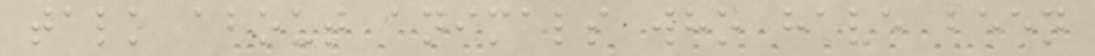talk about animals who have been
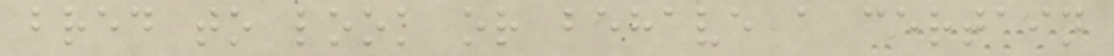bred to look or behave a certain
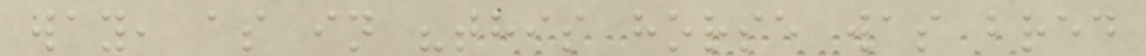way, as in "this horse was bred
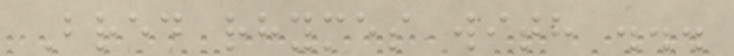Bred rhymes with ...
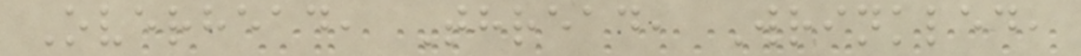Overhead, Thread, Wrinkled,
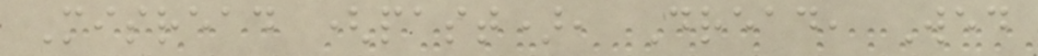Misread (past), Dread, Wed
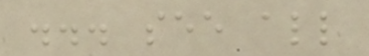... see all
